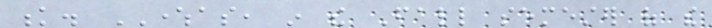k. WHEREAS, in the Fall semester of the
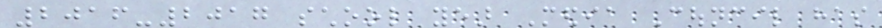2016-2017 school year Media Council has
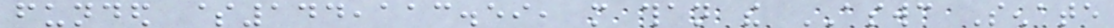funded $144,113.59, more than the ASWC Senate
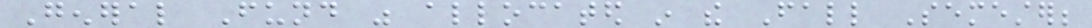General Fund was allocated in the Fall Semester;
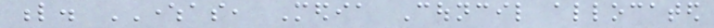l. WHEREAS, Media Council allocated
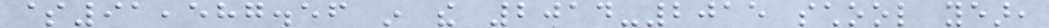$91,587.56 in the 2014-2015 school year,
